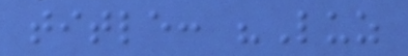title: "Luz
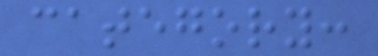category:
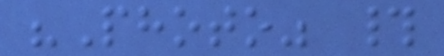"Photo" #
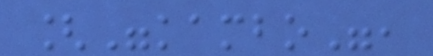["kambo",
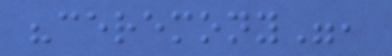"ceremony",
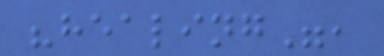"healing",
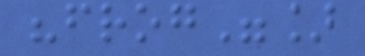"frog"]
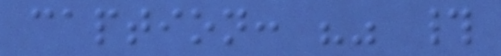caption: "" #
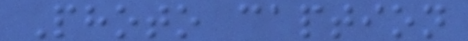Photo caption
